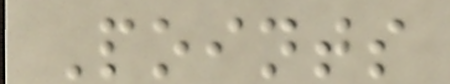Points
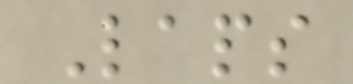Laps
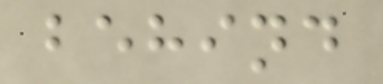behind
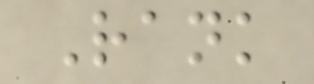Rank
